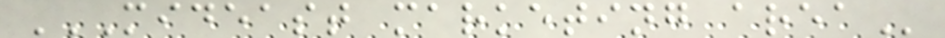MIDEAST MARKETING AREA
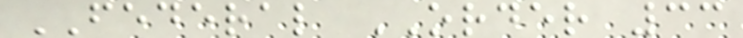FEDERAL ORDER 33
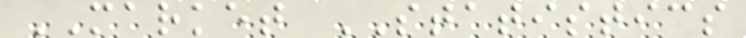MARKET STATISTICS
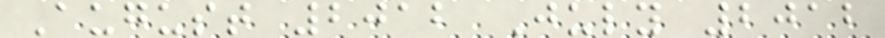August 2012 July 2012
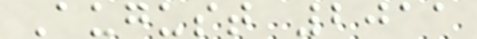August 2011
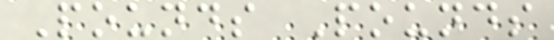Pounds Pounds
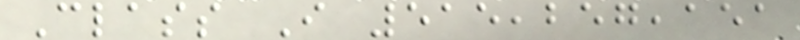Class I 515,257,151
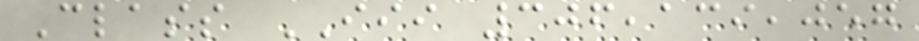Class III 306,139,057
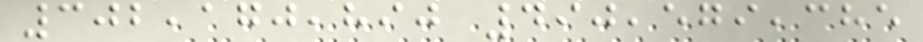302,170,890 490,579,385
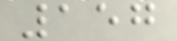157
